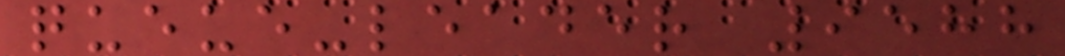queue-leader 9588
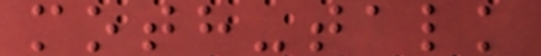moth-talk
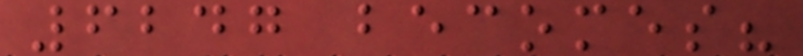6247 becomes?
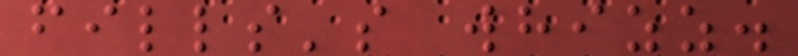fills's whizz.
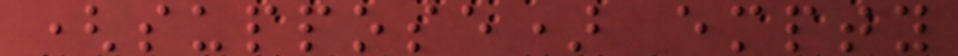(suppose) empty
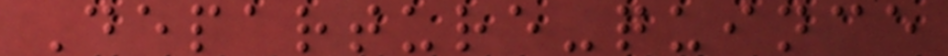Departure-quince
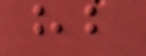hb
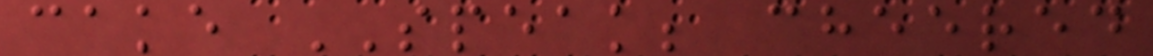cake SPEAK; cheered
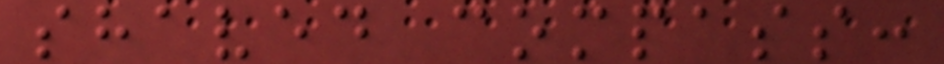shaved compass:
